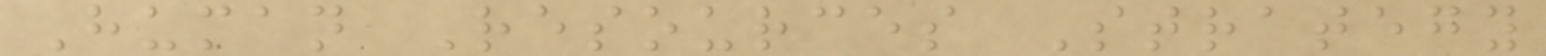Human Resources Strategy
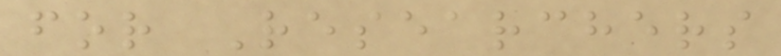for Researchers
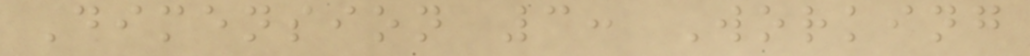Dimension 3: Working
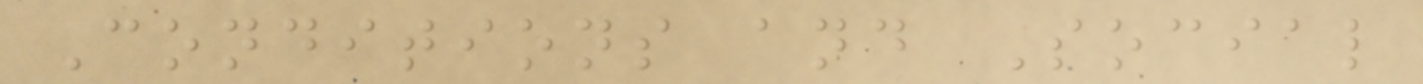Conditions and Social
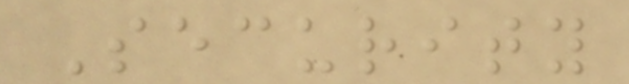Security
